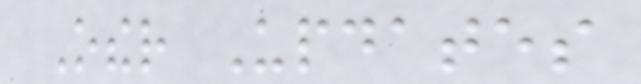Other Updates
